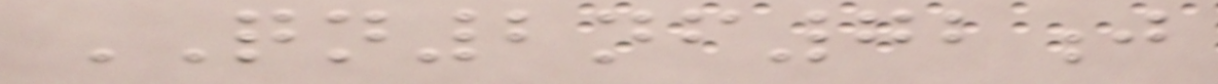QN2nf72j
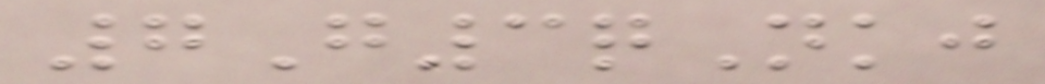7G3qNkj
